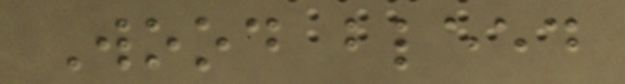Wood bleed
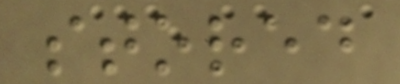stored
